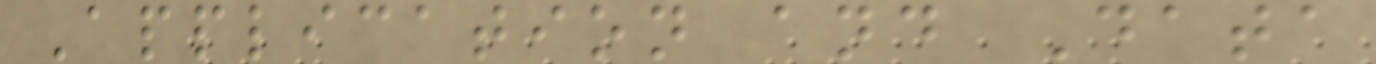Application and Data
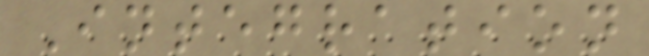Integration
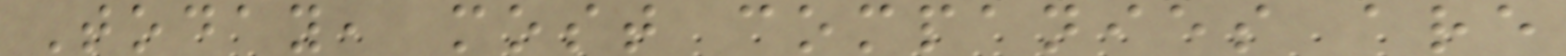Today, most companies are
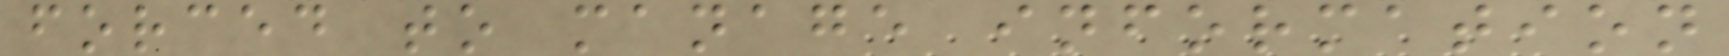forced to manage information
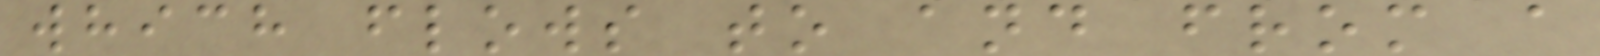which flows to and from a
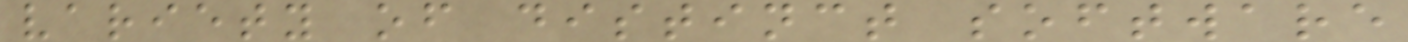variety of distinct software
